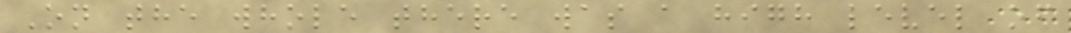On the whole there was a high level of
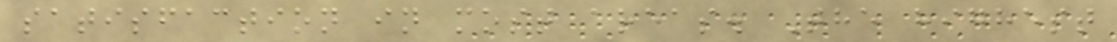satisfaction in most areas. The highest
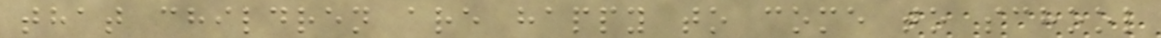that children are happy to come to school
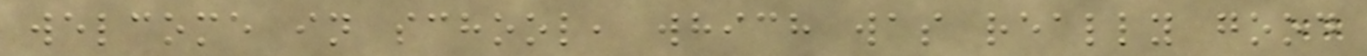welcome in school, which was really good
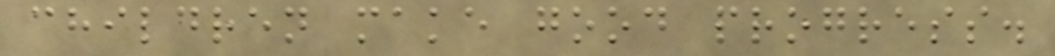children make good progress.
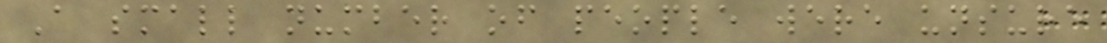A small number of people were unsure
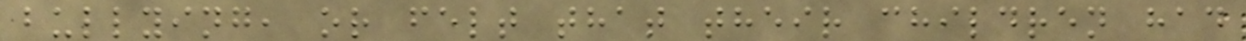bullying, or felt that their children had
